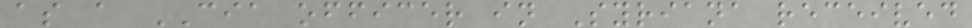as a CIA officer in Syriana received
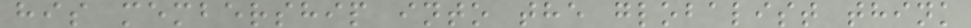his membership into the globalist think
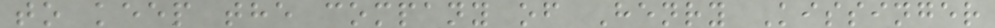to keep the company of Henry Kissinger
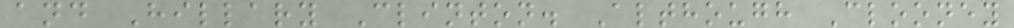and Hillary Clinton. Although Clooney
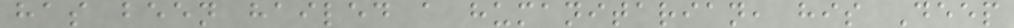has been hailed a humanitarian, his Deep
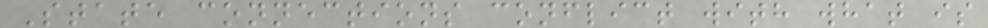State connections conflict with what is
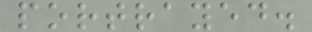portrayed.
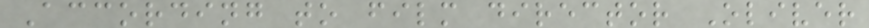According to film director Oliver
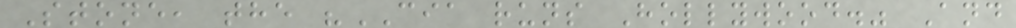Stone, the "CIA runs Hollywood." And
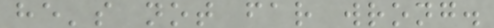he's not far wrong.
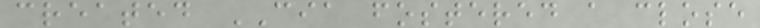created CIA fostered a close
